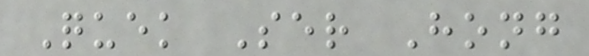Quek Ser Hong
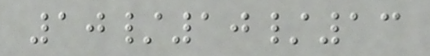10/10/13
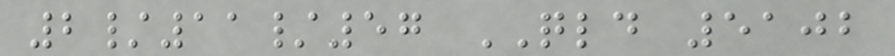2/11/57 QLD 5102
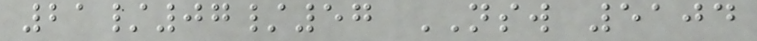21/07/57 NSW 5104
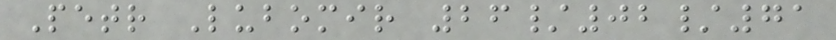Petr Lubomir 26/02/71
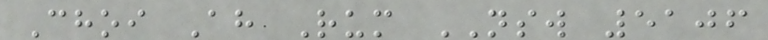Choi Ah Rum NSW 5106
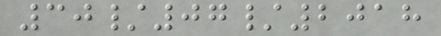30/07/2018
